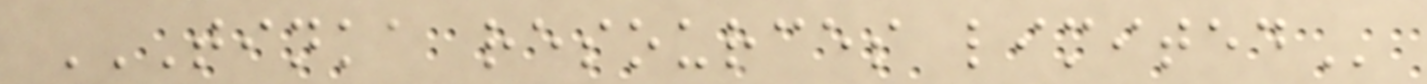TINKA RESOURCES LIMITED
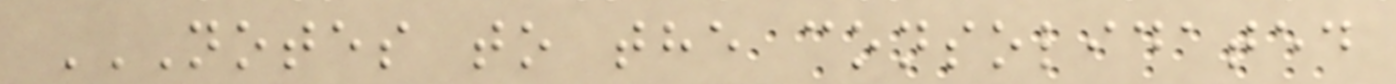NOTES TO THE CONSOLIDATED
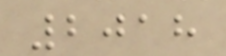2018
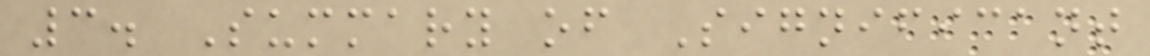3. Summary of Significant
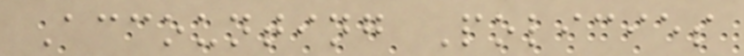Accounting Policies
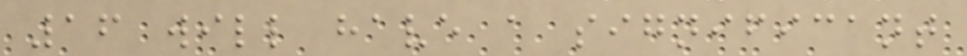16 will have a significant
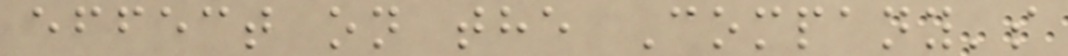effect on the Company's
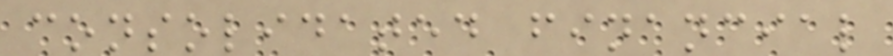consolidated financial
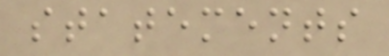statements
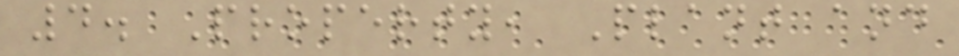4. Property, Plant and
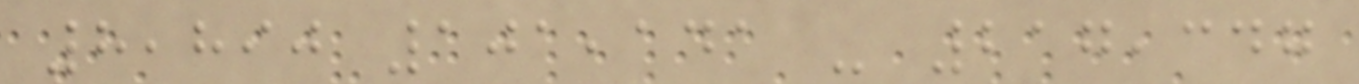8,890 101,141 - 217,347
